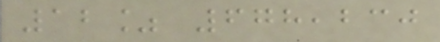12% 678,230
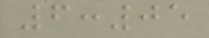6:05
